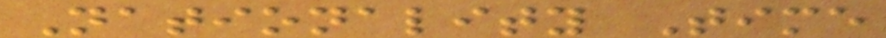Nationality Time
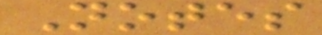Notes
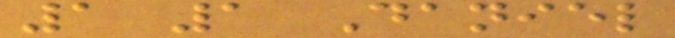1 1 Daniel
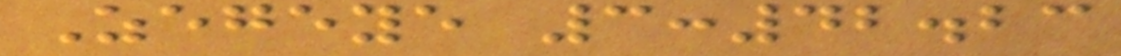Zegeye 3:42.23
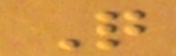Q
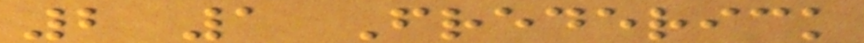2 1 Frederick
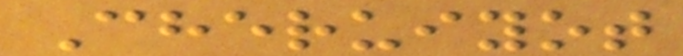Cheruiyot
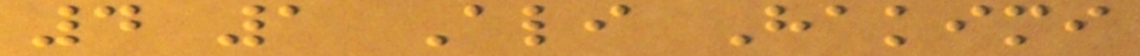4 1 Ali Hakimi
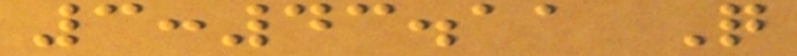3:43.11 Q
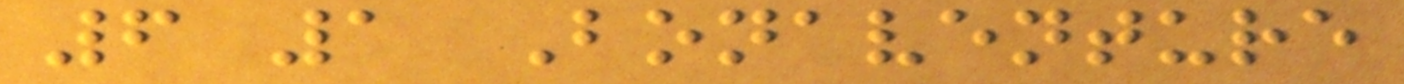6 1 Bonaventure
